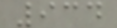934
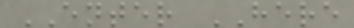ENTER HERE
